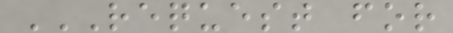REQUEST FOR
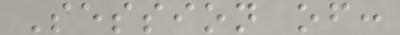Session of:
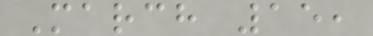March 15,
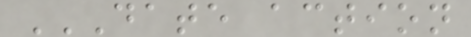DATE ACTION
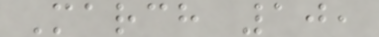March 10,
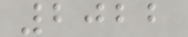2022
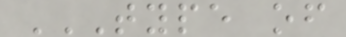TYPE OF
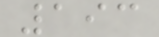193
